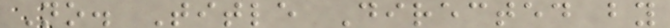No. Title Directed by
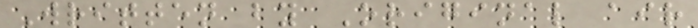Written by Original air
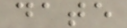date
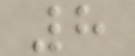8
